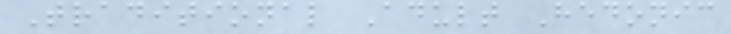Traditional Adult Hedonic
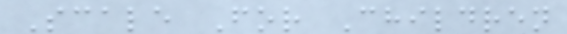Scale For Children
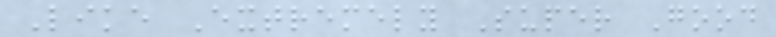Like Extremely Super Good
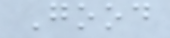Good
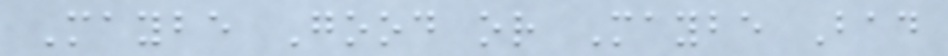Maybe Good or Maybe Bad
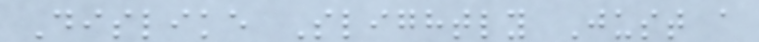Dislike Slightly Just a
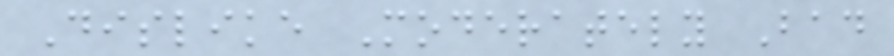Dislike Moderately Bad
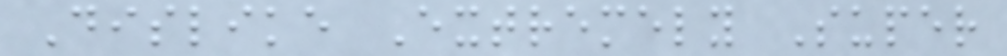Dislike Extremely Super
